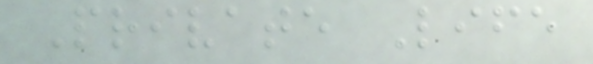Private Life
